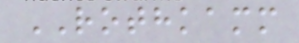ROTHKAMM
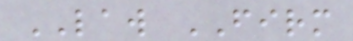LAW FIRM
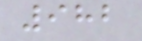982
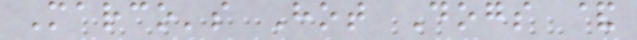Marco's Hot Dogs &
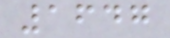1647
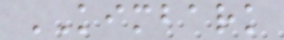KIMBARK
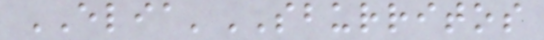ELIA'SBURRITOS
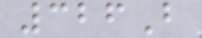326B
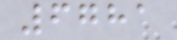6781
